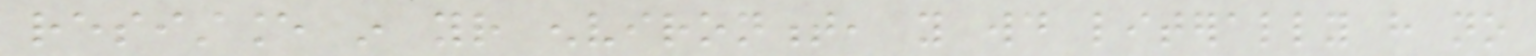resistance in your environment, you would literally have no
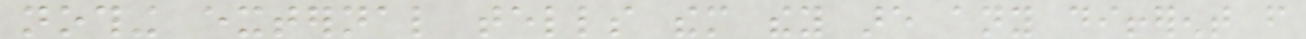nothing external tells them they are any different from
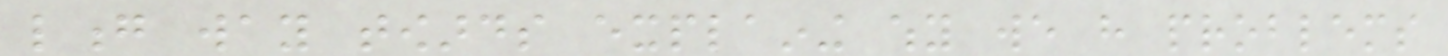long way towards explaining why we have problems
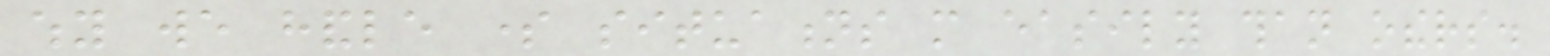why we handle some situations more easily than others.
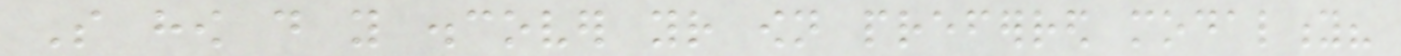So how do you discover your own preferred modality?
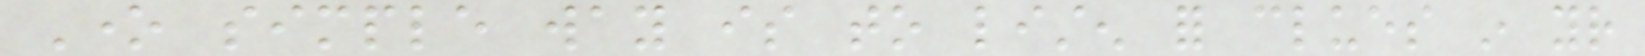One simple way is to listen for clues in your
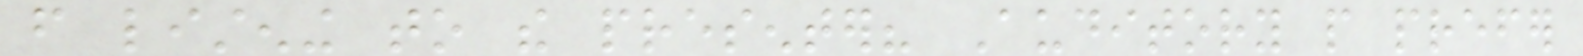from listening to the presenter? Auditory people prefer
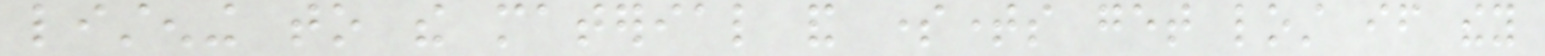listening to the material and sometimes get lost if they
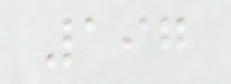197
